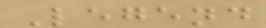Legend
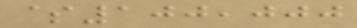$100,000
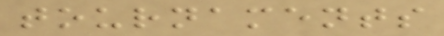tournaments
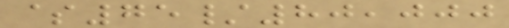$75/80,000
